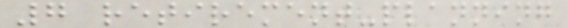7 retirement-planning
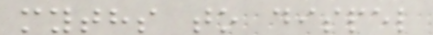myths to dispel
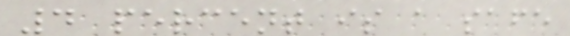4 percent is a safe
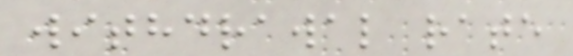withdrawal rate
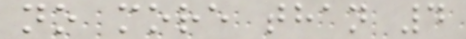no more than 4
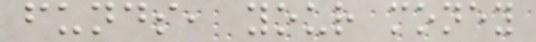funds, your money
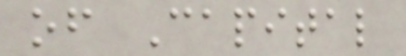of Capital
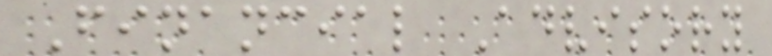Financial Advisory
